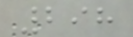298
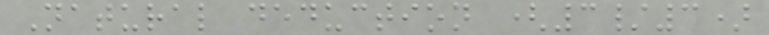Natural deduction (3/3)
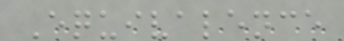Equivalence
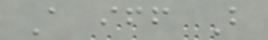A iff B
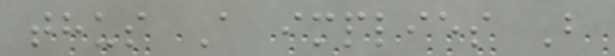thus A implies B
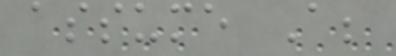assume A;
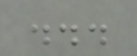...
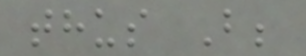thus B;
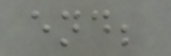end;
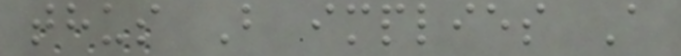thus B implies A
